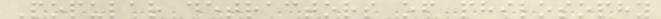Popular detractors of philosophy
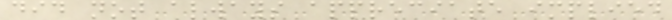did not always appreciate implied
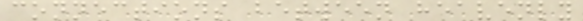connections between heavenly
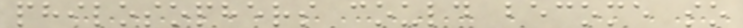philosophers could become so
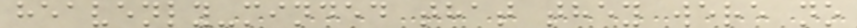heavenly-minded that they were no
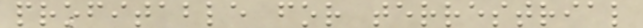profitable for terrestrial
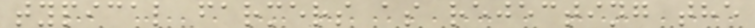typical farmers as rejecting the
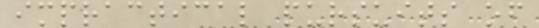impractical pursuits of
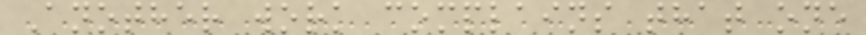Another work complains that one
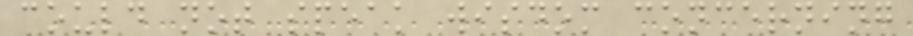could not speak wisdom concerning
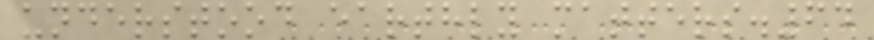understood earthly matters.64
